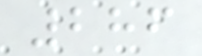286
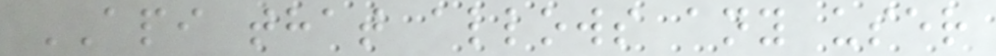API that allows any user
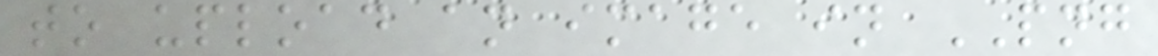to upload an image in PNG
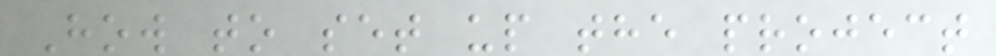How to set up the project
